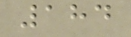184
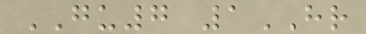GU7 1HR
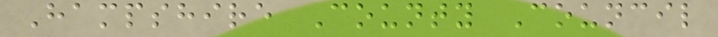Hampshire County Council
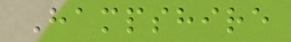Hampshire
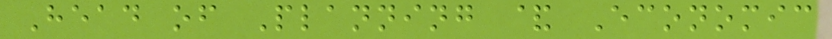Head of Planning & Economic
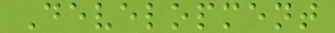Development
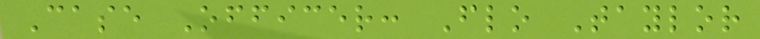Case Officer: Flo Taylor
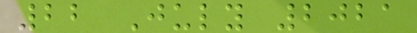22 July 2021
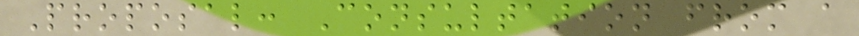Proposal: Consultation from a
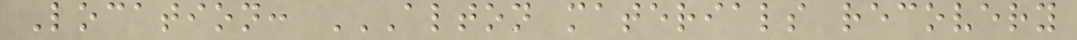Location: ALTON MATERIALS RECOVERY
